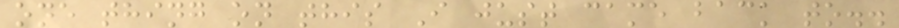one thing on this I just came back to..
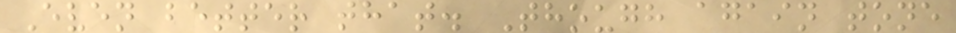Even better that. Though again tone
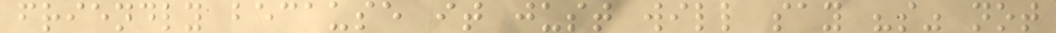friendly because it just will say "s" not
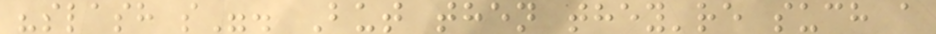"slash s". But then they're such a
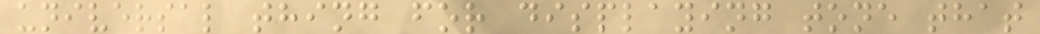universal thing for displaying tone that
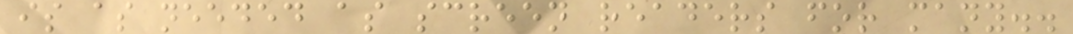is as needed as screen readers for many..
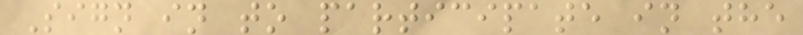Sign in to participate in the
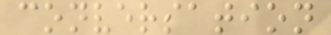conversation
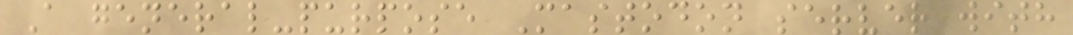A general-purpose Mastodon server with
